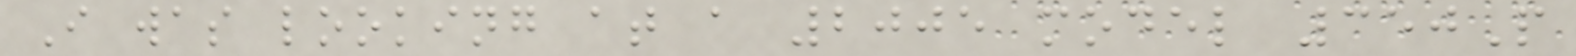I was looking at a 2005 model 350P
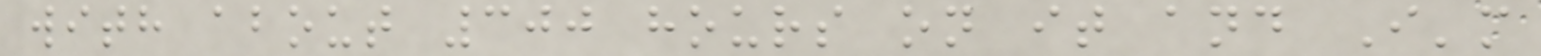with about 300 hours on it and I'm
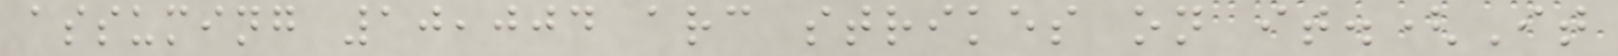assuming 10,004 arc strikes on it.(It
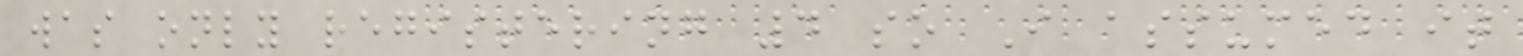was only registering 4 so I assumed it
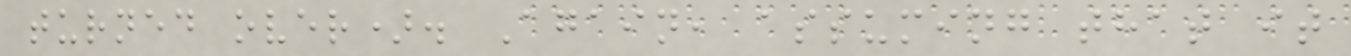turned over). Again, assuming that it
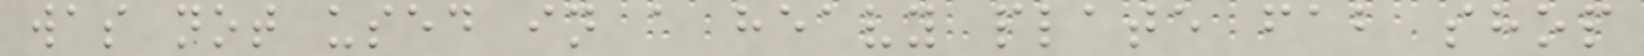was not used in a heavy plate fab shop
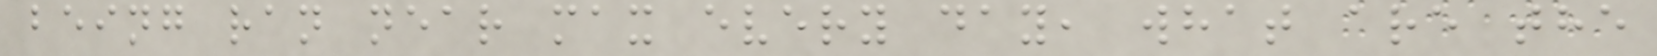being ran near max every day, what are the
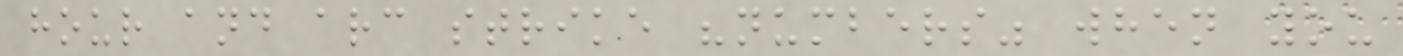hour and arc strike "numbers" when you
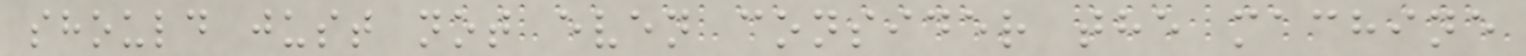should just not even consider the machine
